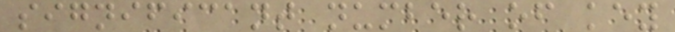significant number of key
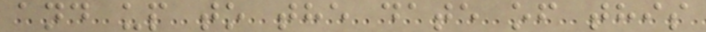and up to the date of this
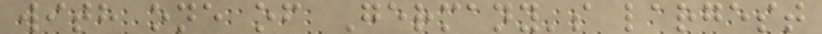with one of Germany's largest
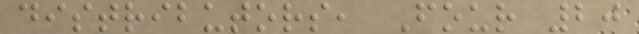distributors, Four 20
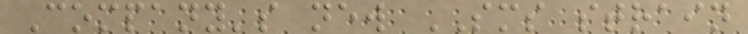Company's new SMS strain
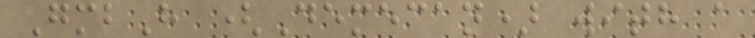GmbH (Demecan) with a
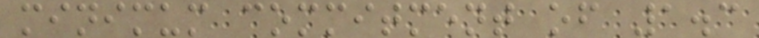minimum commitment of 1.3
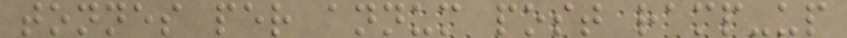tonnes per annum post ramp-up
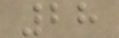28
